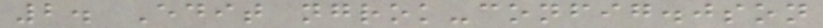2. Edit ngrok-config.json
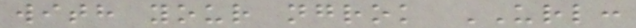with your ngrok URL:
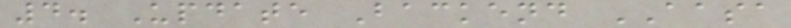4. Update Backend AASA
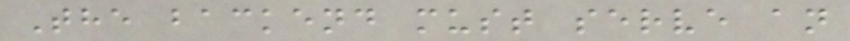The backend must serve an
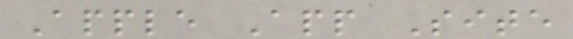Apple App Site
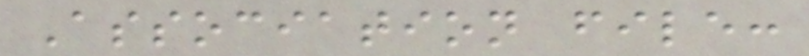Association file:
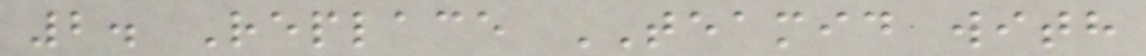2. Replace TEAMID with
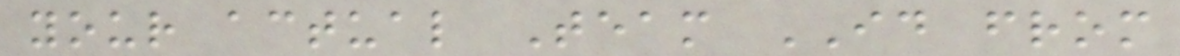your actual Team ID from
